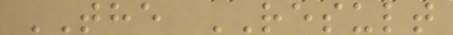THE RESULT
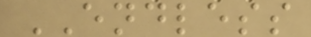ENDLESS
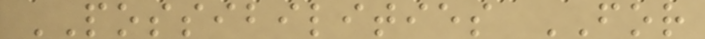POSSIBILITIES FOR
